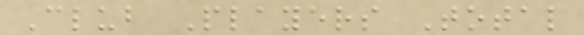Club Players Total
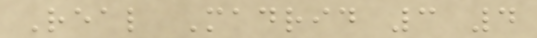Real Madrid 3 4
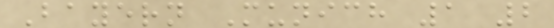Bayern Munich 1 2
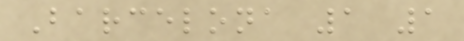Barcelona 1 1
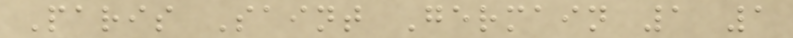Paris Saint Germain 1 1
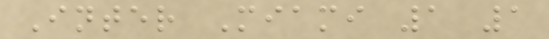Inter Miami 1 1
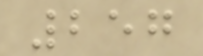257
